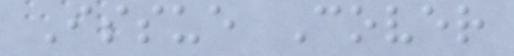Issue Cover
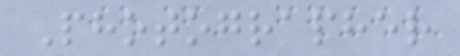Photographer
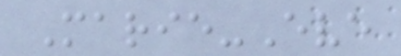Marie-Eve
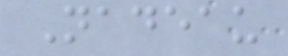Nadeau
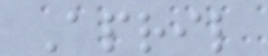April
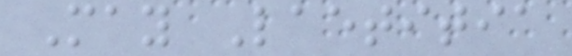May Laetitia
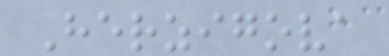Herzigova
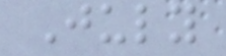July
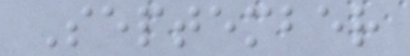September
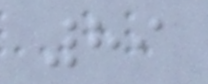89
